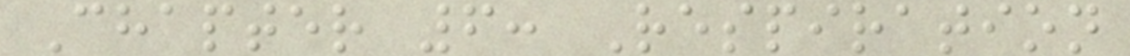Chapter 6: Respiration
